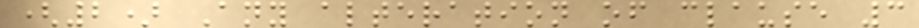(2) Any alteration of clause 3
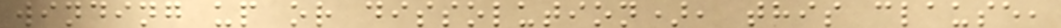winding up or dissolution), this clause,
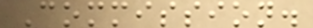Commission.
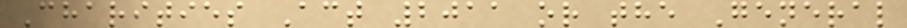Charities Act 2011 or the General
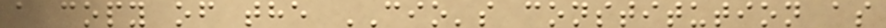a copy of the CIO's constitution as
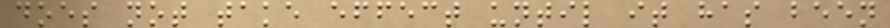does not take effect until it has been
